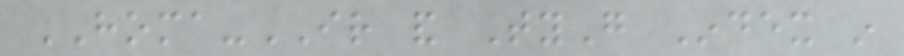HOMA-IR and TyG Index in
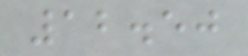12.50
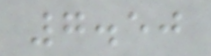7.50
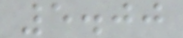5.00
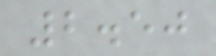2.50
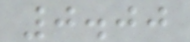0.00
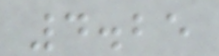4.25
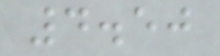4.50
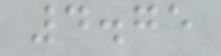4.75
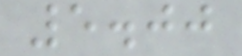5.00
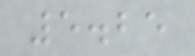5.25
